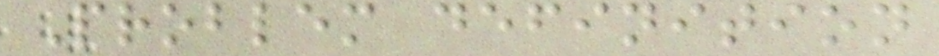Problem definition
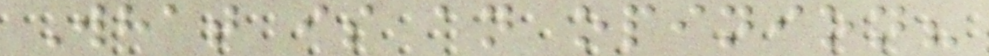What is an opinion?
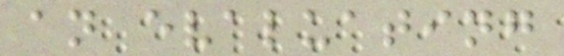an evaluating
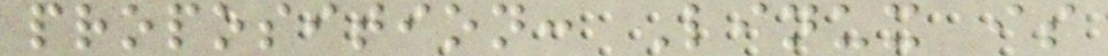proposition: Linux is
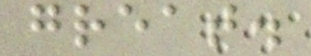great.
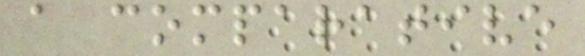a comparative
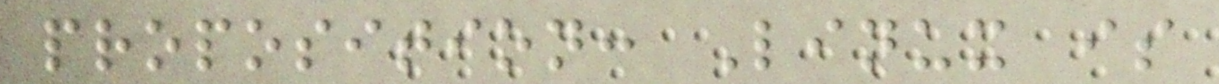proposition: Linux is
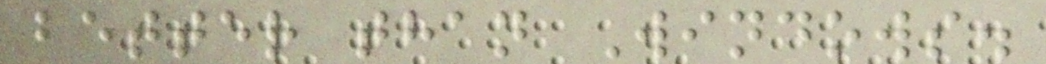better than Windows.
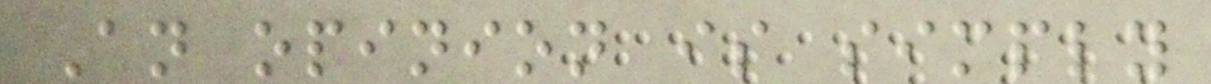An opinion is simply
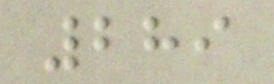289
